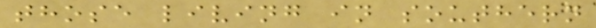those living in southern
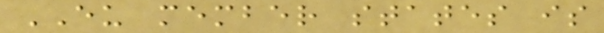EU member states is
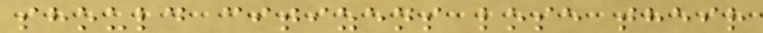should citizens lose their
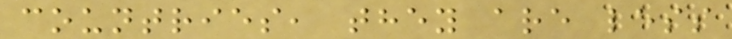countries, they are less
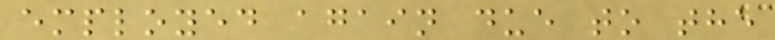employed again due to the
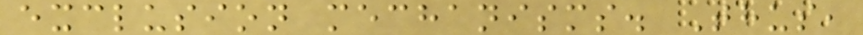exclusion mechanisms. Thus,
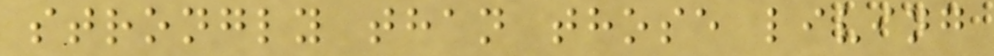strongly than those living
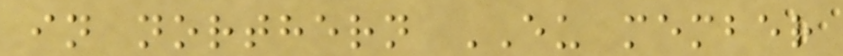in northern EU member
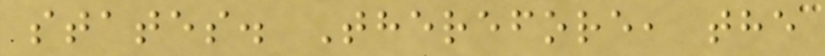states. Therefore, the
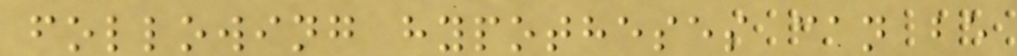following hypotheses can be
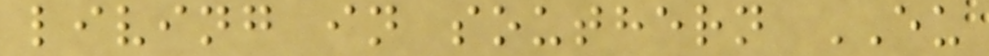living in southern EU
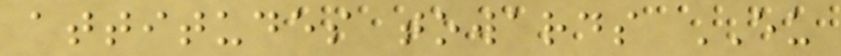attitudes towards EU
